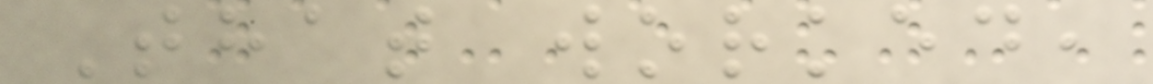That worked,
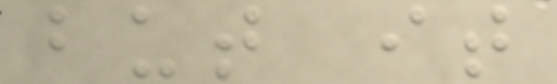but it
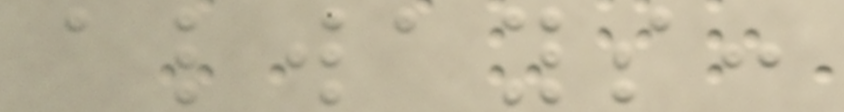always:
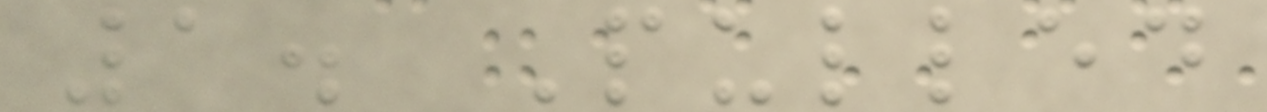1. Pulled
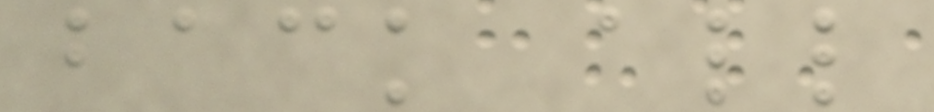back all
